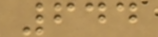644
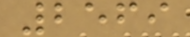2569
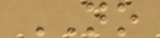NO
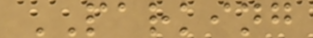PARKING
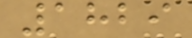1829
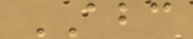ABC
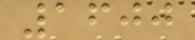1600
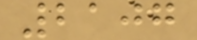2107
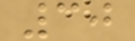30
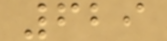629
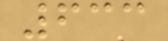633
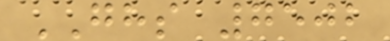GHS 7502
